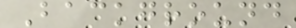Background
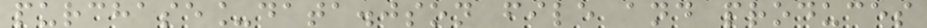purchase_data.json file and produces
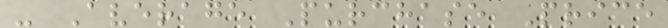- Average Purchase Price
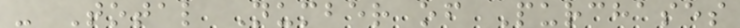- Total Number of Purchases
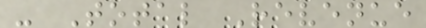- Total Revenue
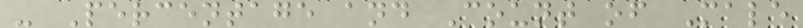- Percentage and Count of Male
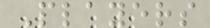Players
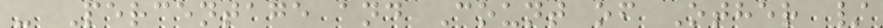- Percentage and Count of Other /
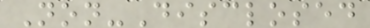Non-Disclosed
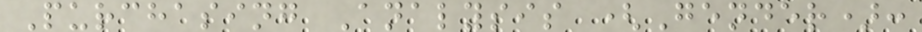Purchasing Analysis (Gender):
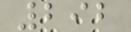292
